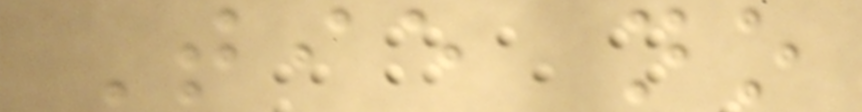Tie no
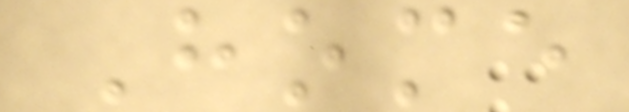Home
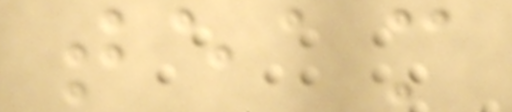team
